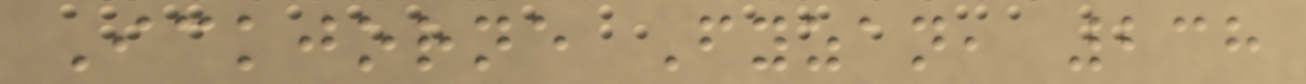Ickjorne Fyzan, 238
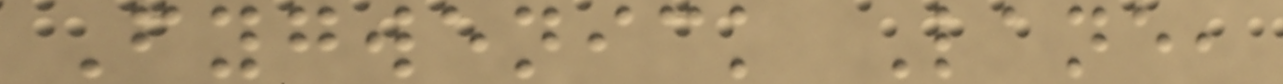Fygwenick Lane,
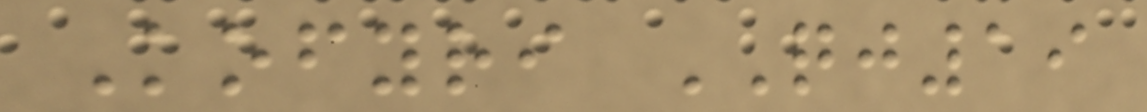Kofyri QJ19
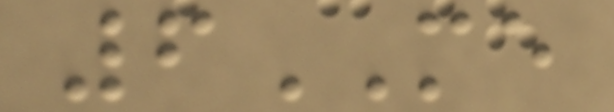6ME
